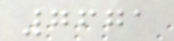7671
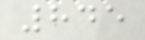845
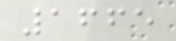1665
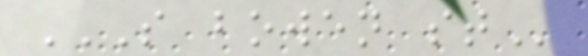S BOWEN ST
